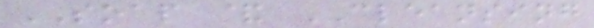SOAP & CLEANSING
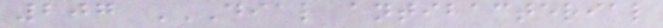207 DIAL ANTIBACTERIAL
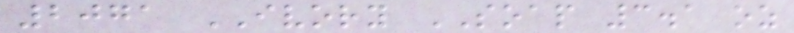2071 IVORY SOAP 3.1 oz
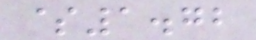$1.72
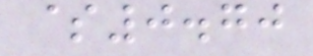$0.70
